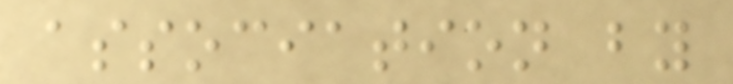association by
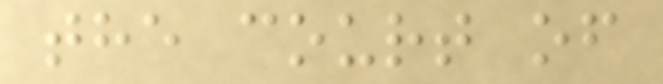the court of
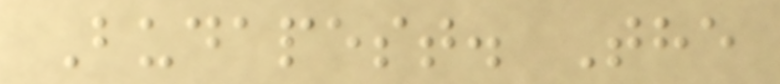Budapest. The
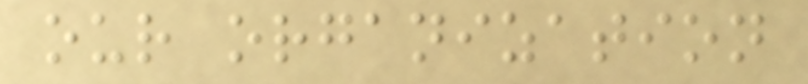our organization
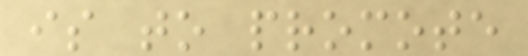is to promote
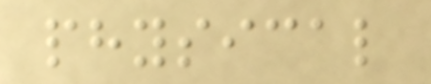physical
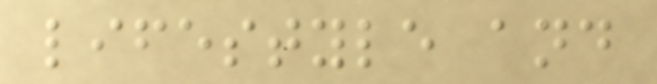lifestyle and
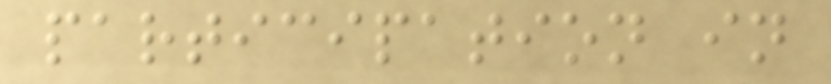participation in
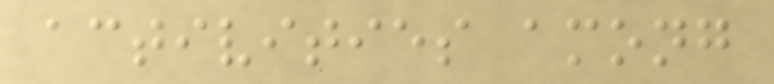activities among
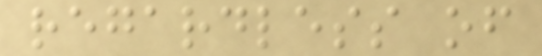regardless of
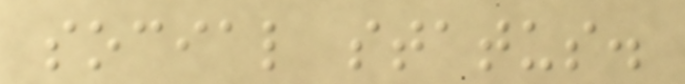social status.
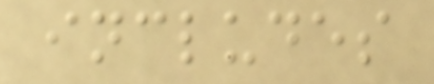includes
